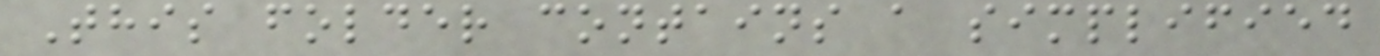This folder contains a simplified
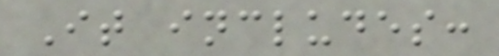It includes:
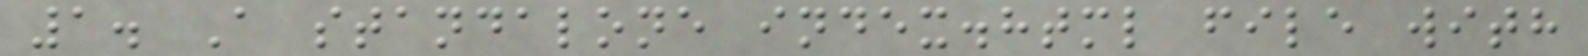1. A standalone index.html file with
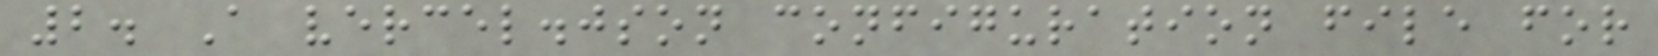2. A vercel.json configuration file for
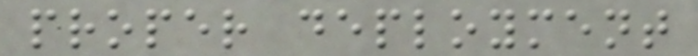proper deployment
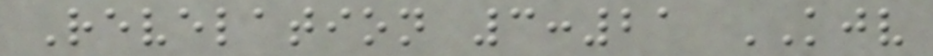Revelation 3:21 KJV
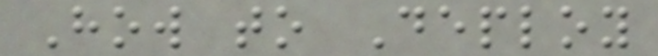How to Deploy
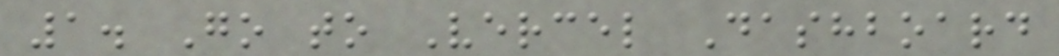1. Go to Vercel Dashboard
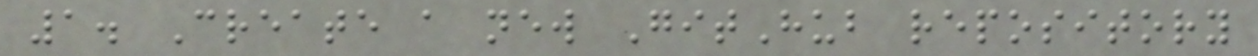1. Create a new GitHub repository
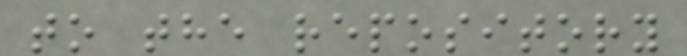to the repository
